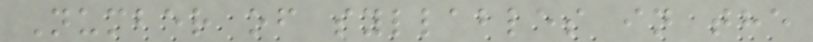Number of syllables in the
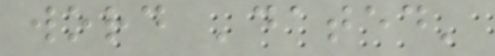word 'dated'
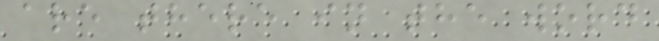are there in the word
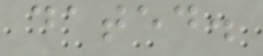dated.
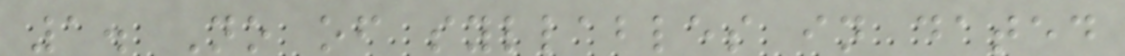1. No of syllables in dated
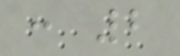: 2
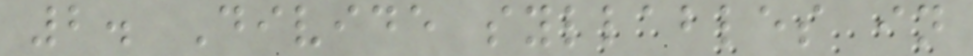2. Divide syllables in
